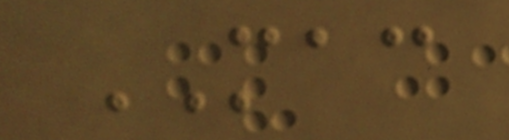MAC
